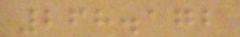268.172
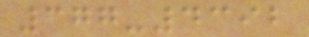377-4392
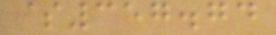$357.74
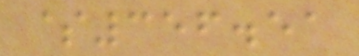$356.51
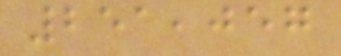251,057
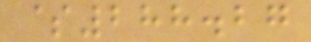$288.27
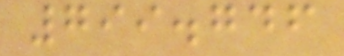799.746
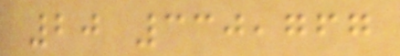20 330,767
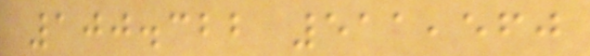100.322 511,560
